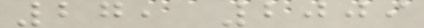27, 2009
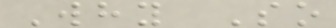Why So
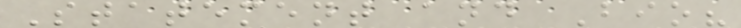Statement and Bio?
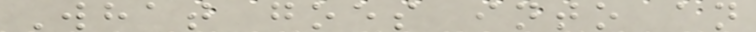What goes into an
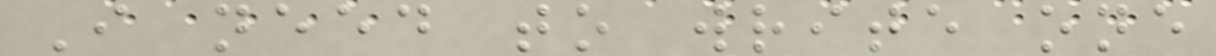I need to write one
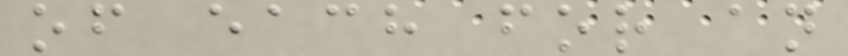of each for an
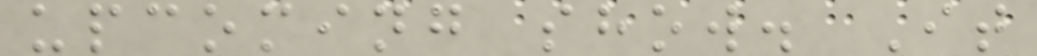upcoming show. It
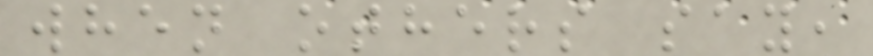when others say,
